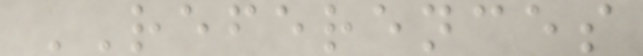REFERENCES
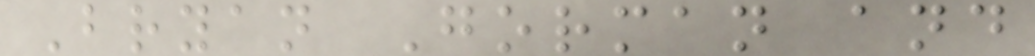Bryan Gorman and
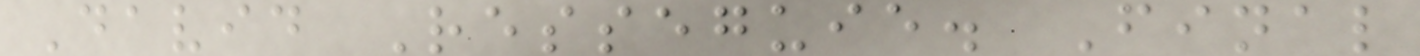David Resseguie. Final
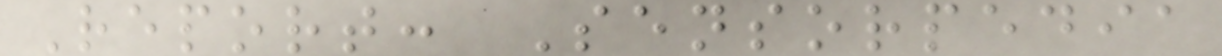Report: Sensorpedia
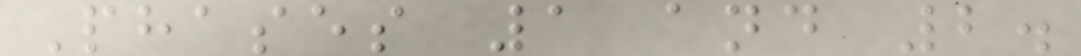Phases 1 and 2.
